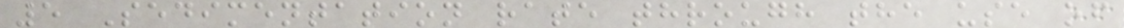5 Sedimentation rate through the use of
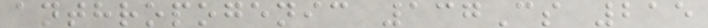anthropogenic 137Cs 215
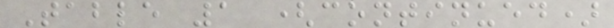Table 1 (continued)
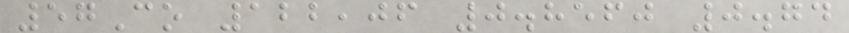57Co 122,06 0.8560 0.74
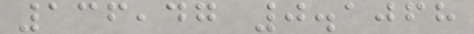136,47 0.1068
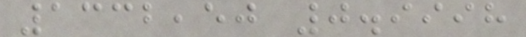1332,50 0.9998
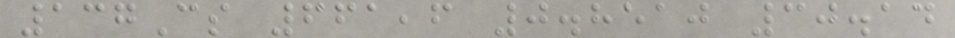137Cs 661,6 0.8510 30.14
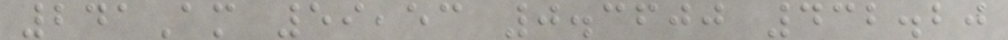241Am 59,53 0.3600 432.20
